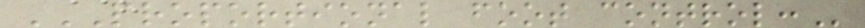PROPORTIONAL FOOT CONTROL:
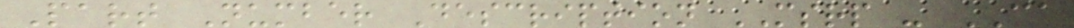Part Number Description MSRP - CA
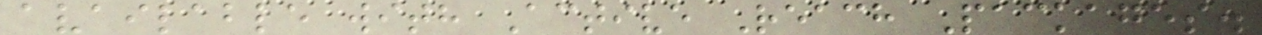available with Active Reach Packages.
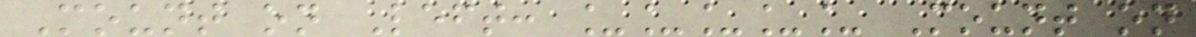Mount on Left: _____ Mount on
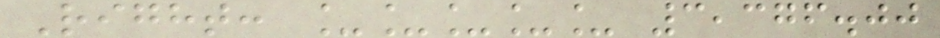Right: _____ 3,376.00
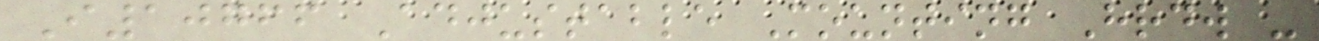I10766 Adjustable Mounting Hrdw -
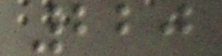220
